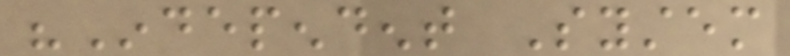"Independent System
